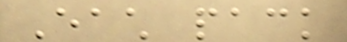Each pack
